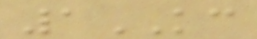1KC
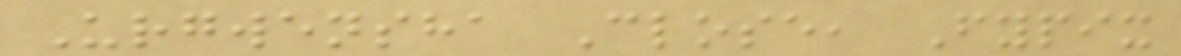Urgwensha Close, Fypix
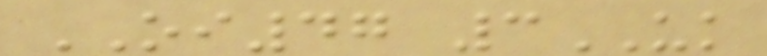OI47 3UK
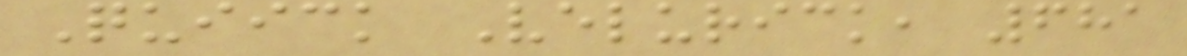Quiick Velurick, 681
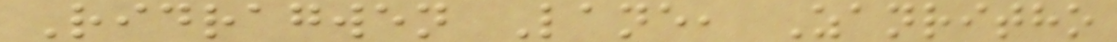Ridragwen Lane, Zanritho
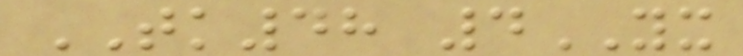TK48 4YX
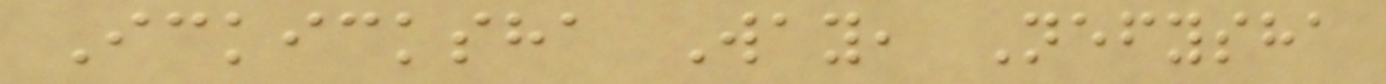Ickicksha Way, Nefysha
